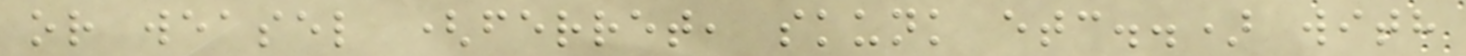or weasel (ferret, skunk etc..) with
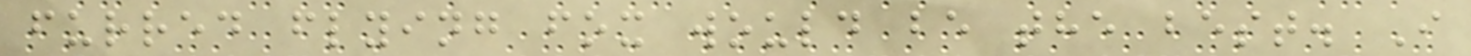furred flying fox would be the best. I
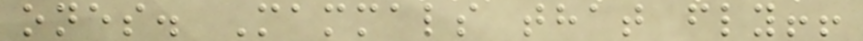ones. Mammals that fly!!
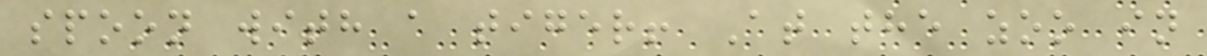spoon with a tiger! At the zoo in
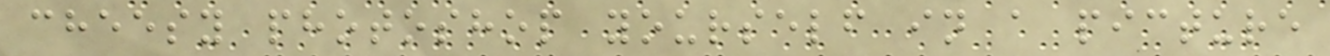cheesy photoshop yourself in a picture
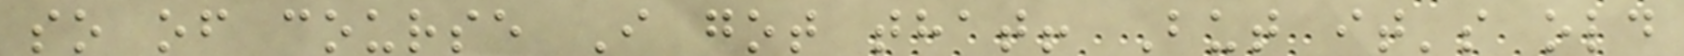so of course I got that! But it's old
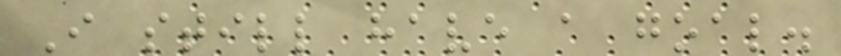I still have a goal.
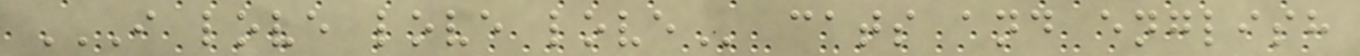I LOVE LOVE LOVE cats and english
